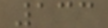133
